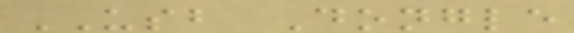USB Dongle
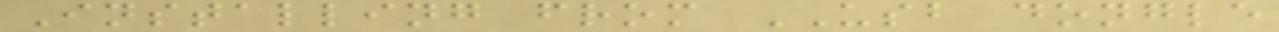Installing from USB dongle
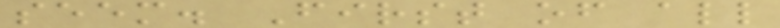seem. First of all
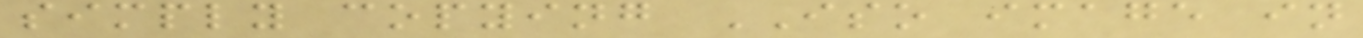simply copying ISO image in
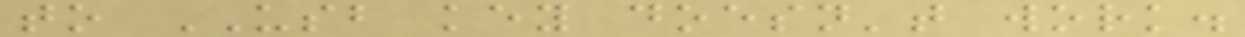to USB key doesn't work.
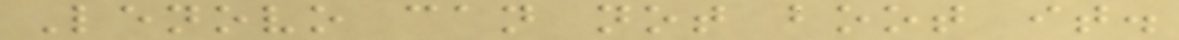Lenovo can not boot it.
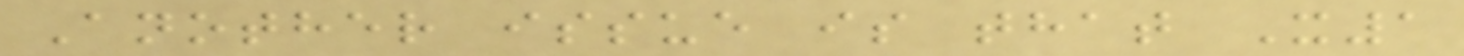Another issue is that X1
